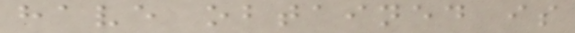have obtained is
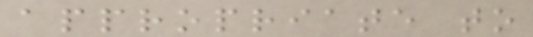appropriate to
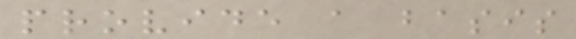provide a basis
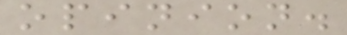opinion.
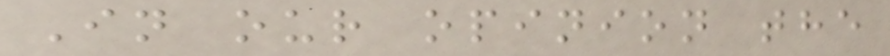In our opinion the
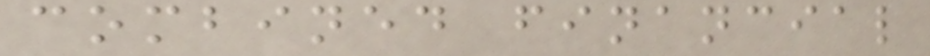combined financial
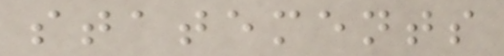statements
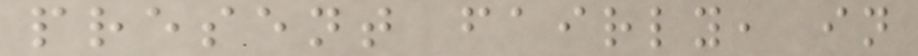present fairly, in
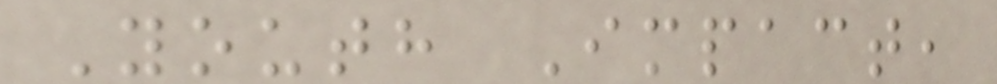Youth Impact,
